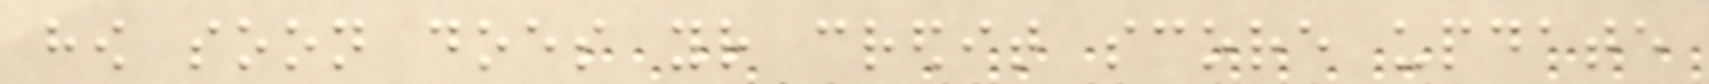how soon does your credit score update
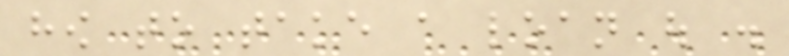how to take a loan out .
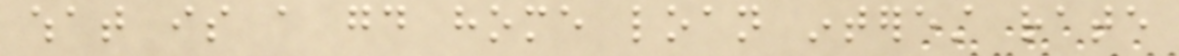what is a good home loan interest rate
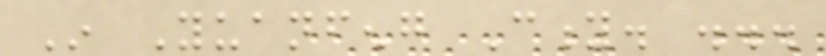In Yuanfeng City. ...
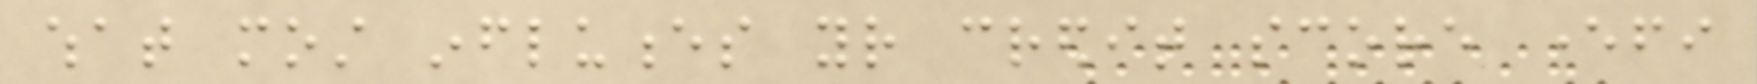what most influences your credit score everfi
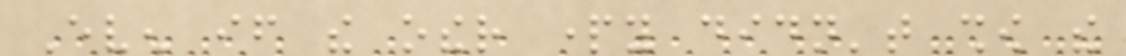Even if the other party didn't show the
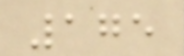175
